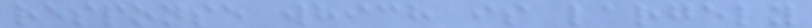response which is largely
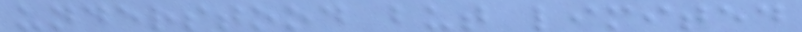understood but limited
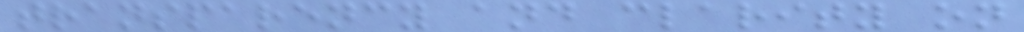transparency and clarity on
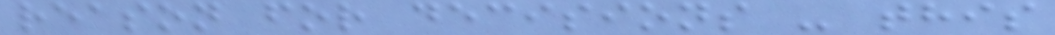reason for decisions - this
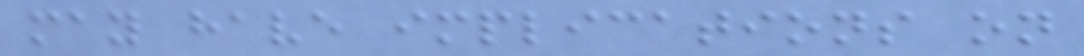may have implications on
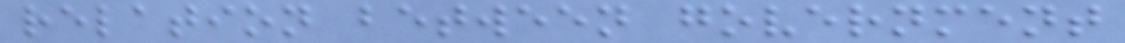relation between government
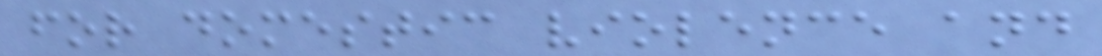for domestic violence and
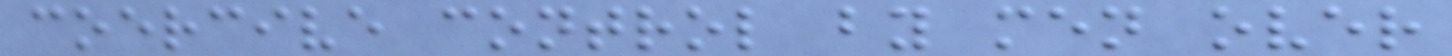coercive control by men over
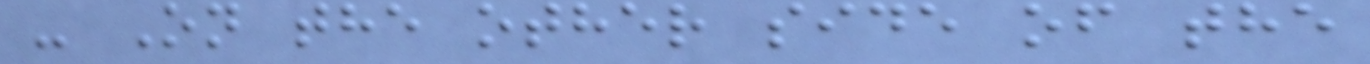- On the other side of the
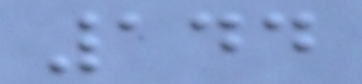144
